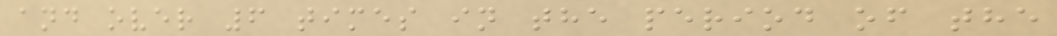and over 6 times in the period of the
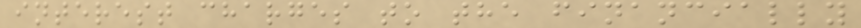interest charges to the financially
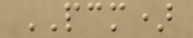PCM)
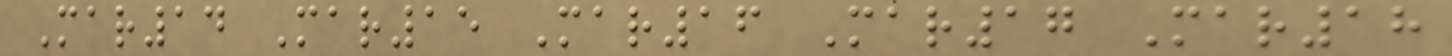Mar14 Mar15 Mar16 Mar17 Mar18
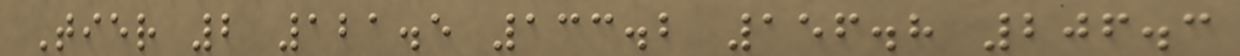Tier 2 121.5 133.2 156.8 206.3
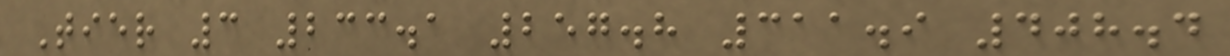Tier 3 233.1 257.8 311.9 408.4
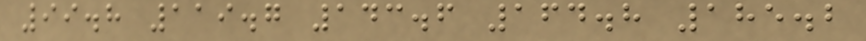99.8 119.7 143.6 164.8 185.2
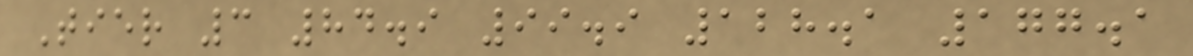Tier 3 84.9 99.9 128.1 177.1
